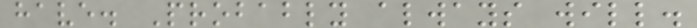have. Probably always will.
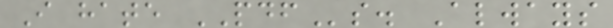I hate PDFs. Always
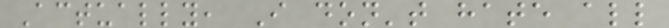Actually, I don't hate all
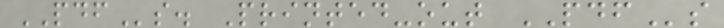PDFs. Printed-out PDFs
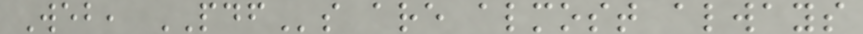Web, PDFs are almost always
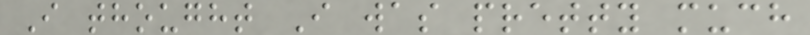I thought I was pretty much
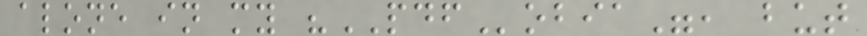alone in my "PDFobia", but
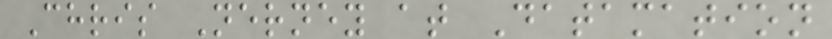Chris Nerney at Datamation
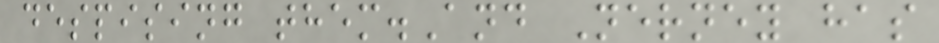despising them.And Nerney has
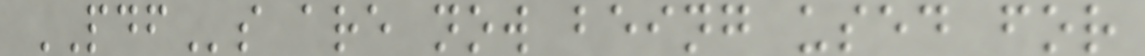PDFs are now being used for
